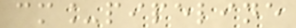cm_pipeline
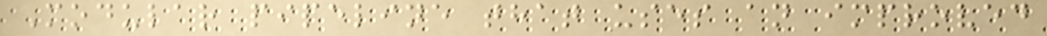Modular pipeline that uses an improved
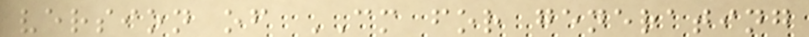version of CM for generating
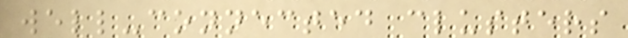well-connected clusters
